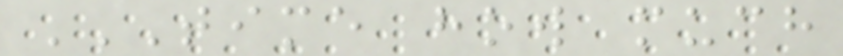TIME HOW MUCH
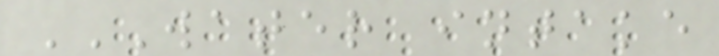WATER INTAKE
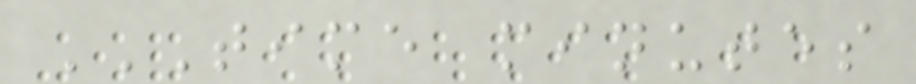TIME MINUTES
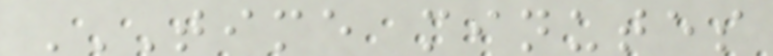TIME MINUTES
